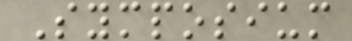Symposium
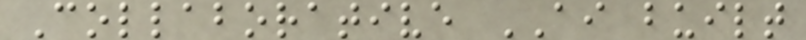Collaborative AI built
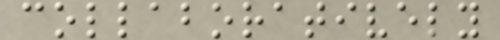collaboratively
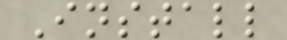Install
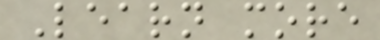Learn more
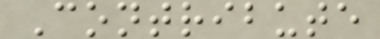Contribute
